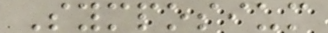Symposium
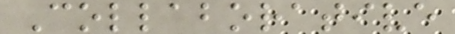Collaborative
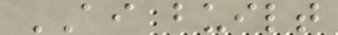AI built
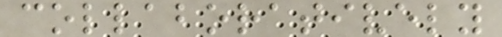collaboratively
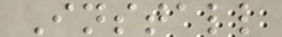Install
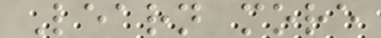Learn more
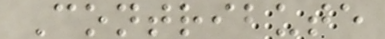Contribute
